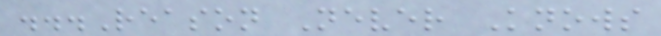...Reason Never Knows
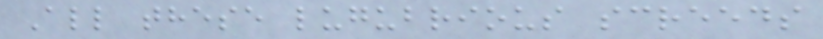All these lugubrious screeds
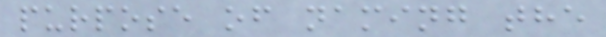purpose of naming the
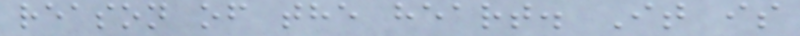reason of the heart. It is
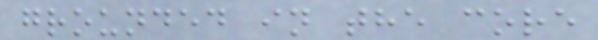grounded in the core
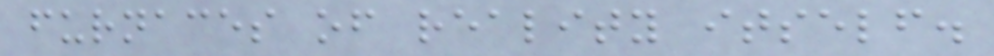furnaces of reality itself.
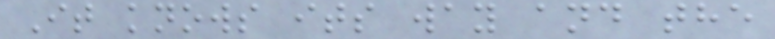It knows its way and the
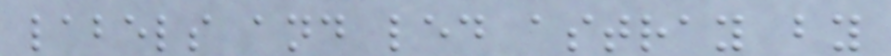labels and led astray by
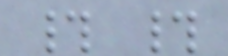# #
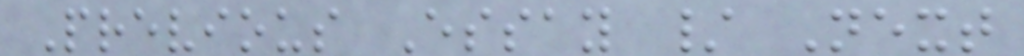Previous Essay / Next
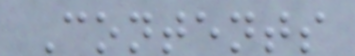Contents
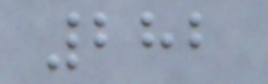282
